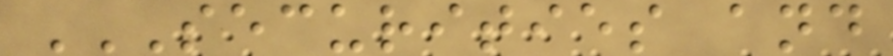SECURITIES AND
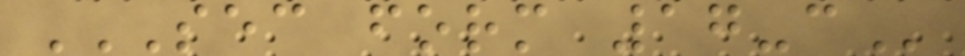SEC FORM 17-C
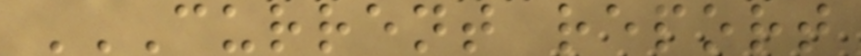CURRENT REPORT
